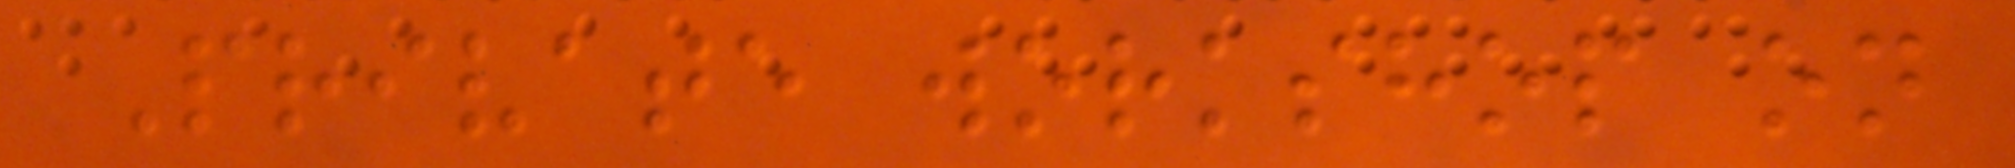Private workshop on
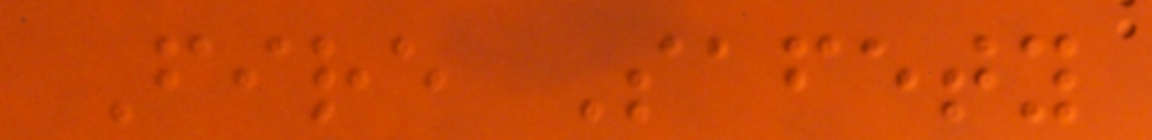Fire Safety
